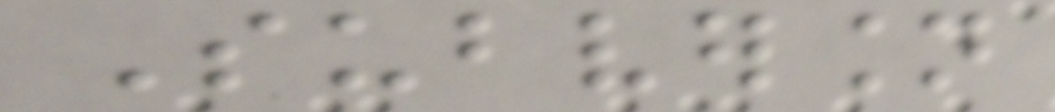Subversion
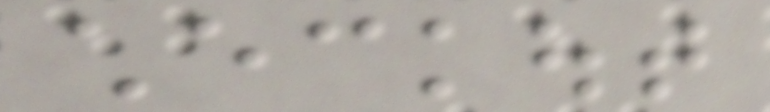checkout
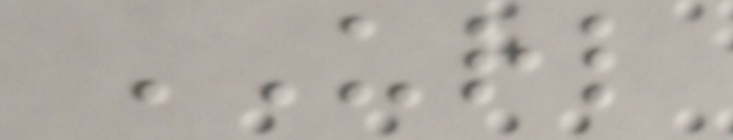URL
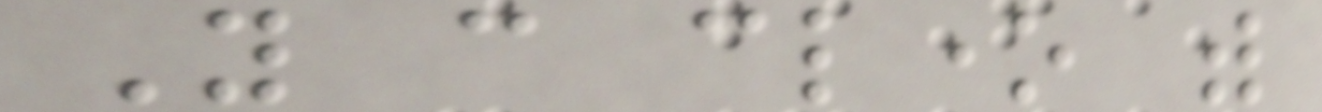You can clone with
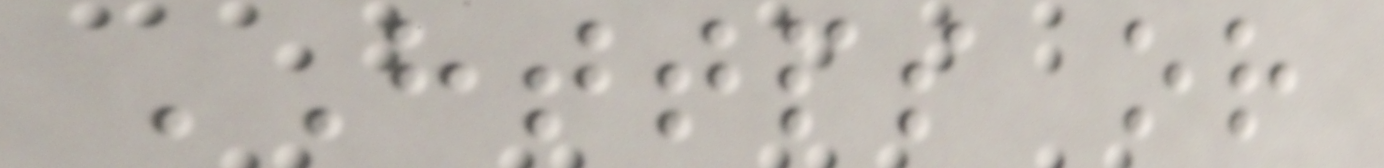HTTPS or
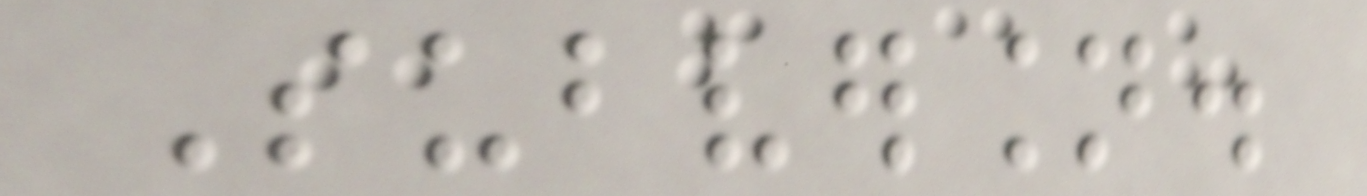Subversion.
